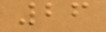26
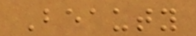Beauty
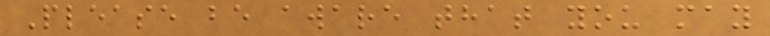Please be aware that you may
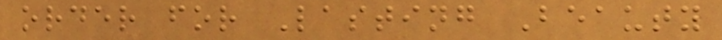order for Lasting Beauty
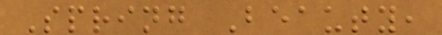Spring Beauty,
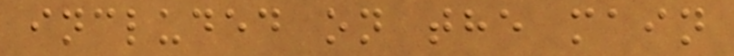included on the main
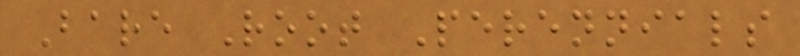Bare Root Perennials
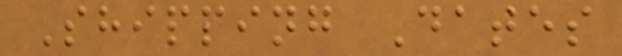Shipping Dates
